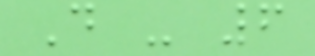D - 6
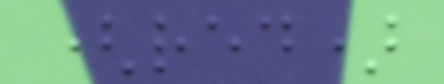(red)
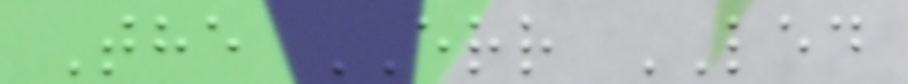The ERR LED
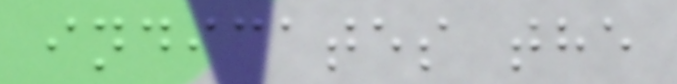indicates the
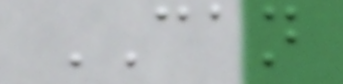CAN
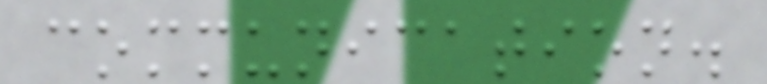communication.
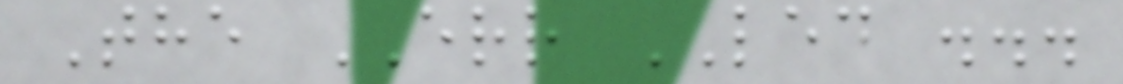The ERR LED ...
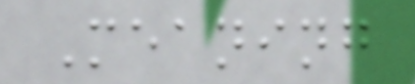Meaning
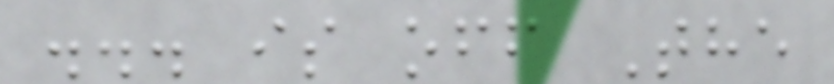... is off The
